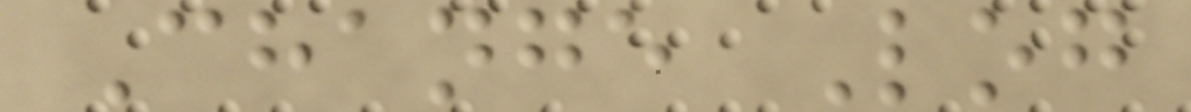Change Log
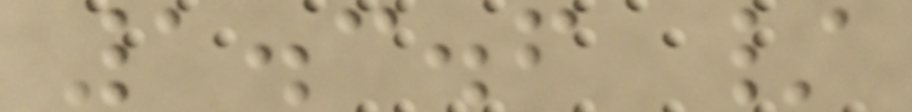1.3.6 /
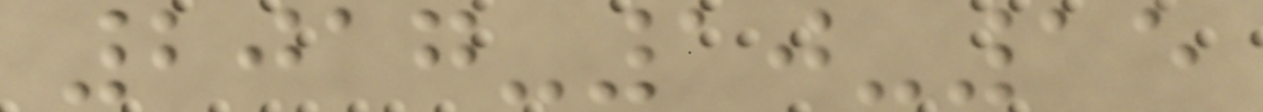2017-10-15
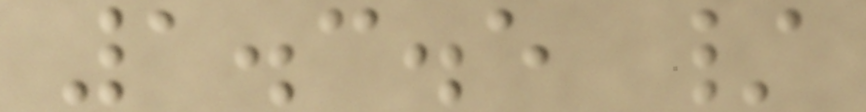1.3.5 /
